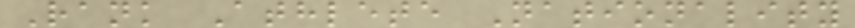Rank Athlete Nationality
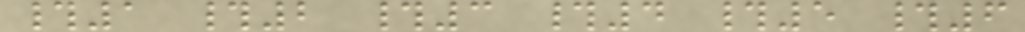#1 #2 #3 #4 #5 #6
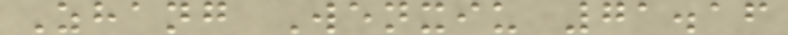Zhang Wenxiu 71.16
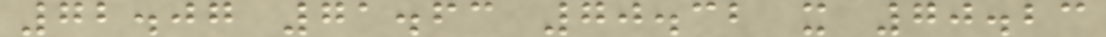72.07 71.63 70.32 x 70.23
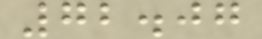72.07
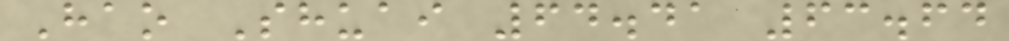Hao Shuai 64.41 63.64
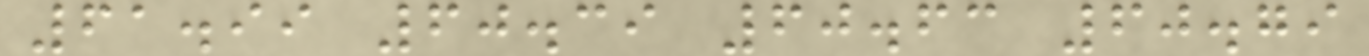61.99 60.39 60.63 60.79
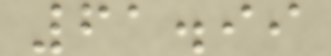61.99
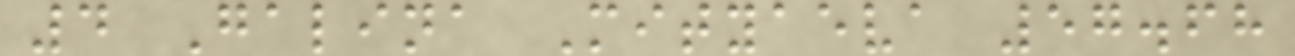4 Galina Mityaeva 57.68
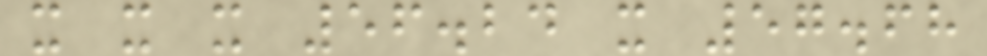x x x 56.24 x 57.68
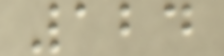124
